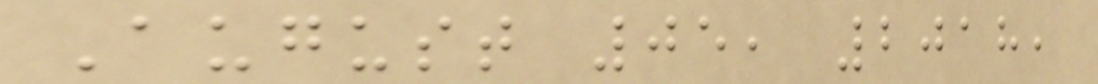August 05, 2018,
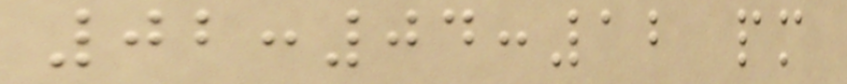02:04:12 pm
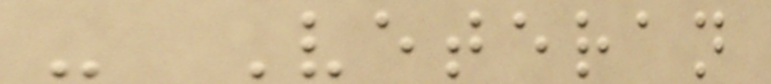- Veteran
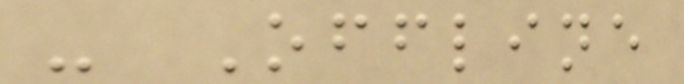- Offline
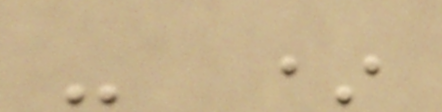- *
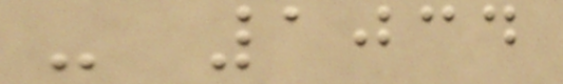- 1034
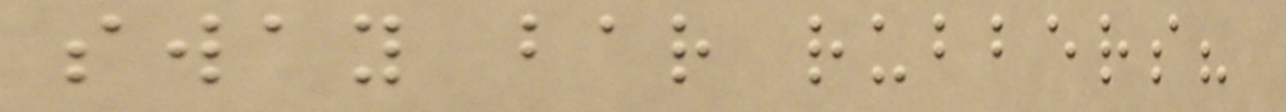sway bar rubbers?
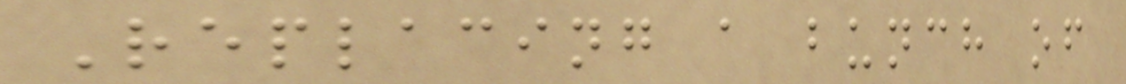Replacing a bunch of
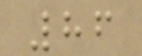86
